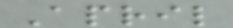April
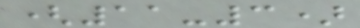(11-3)
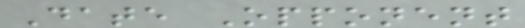Date Opponent
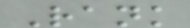Rank
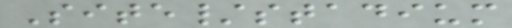Site/stadium
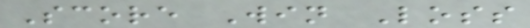Score Win Loss
